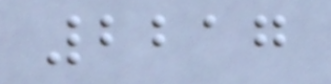2217
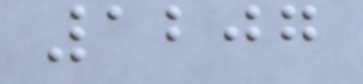1207
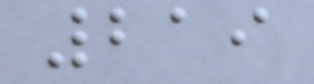219
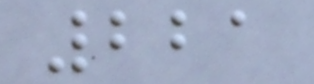221
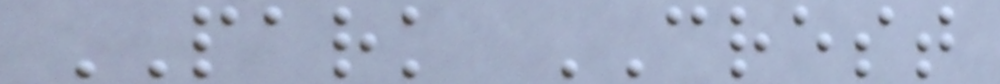PARK CREST
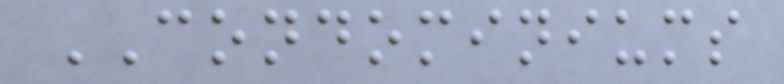CONDOMINIUMS
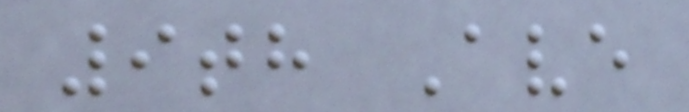9th Ave
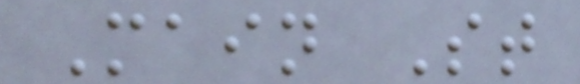Main St
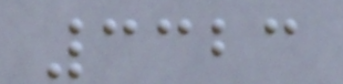3323
